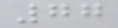77
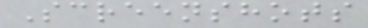Screenshots
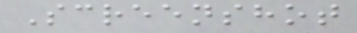Screenshot
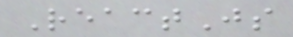ReactJs
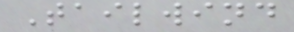Tailwind
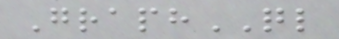GraphQL
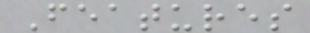Features
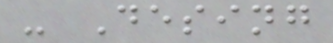- Desing
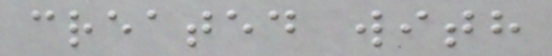created with
